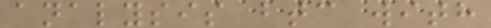analysis btc with
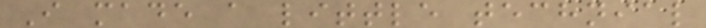I made a little technial
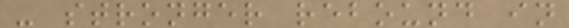- stronger rebound in
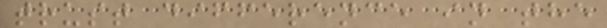trust difference in the
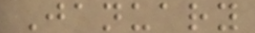January
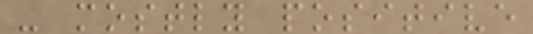- mostly positive
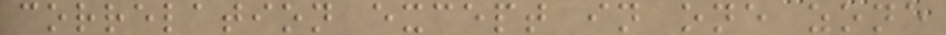correlation except in one zone
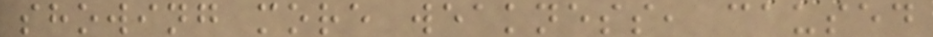showing more weakness, caused
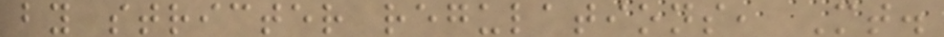by stricter regulations, Mt.
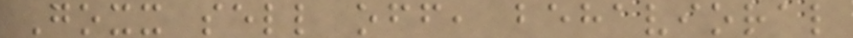Goxx sell off, behavioral
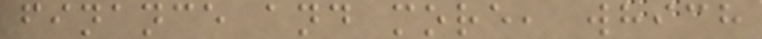finance and more, which
